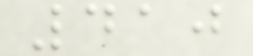410
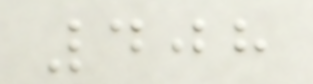408
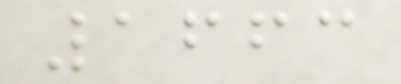1663
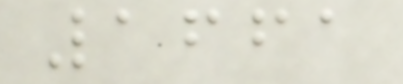1661
